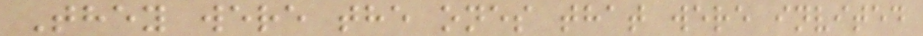They were the ones that were invited
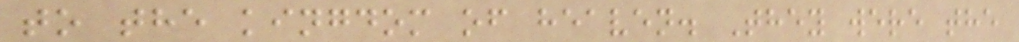to the kingdom of heaven. They were the
